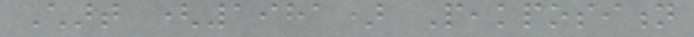Chart (1981) Peakposition
